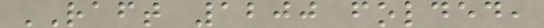RAFT 1200 folded,
